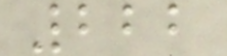222
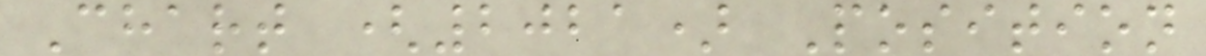Chart (2021) Position
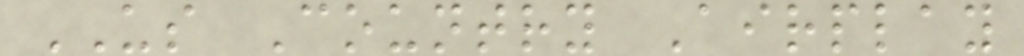US Country Airplay
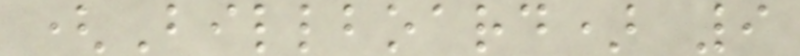(Billboard) 9
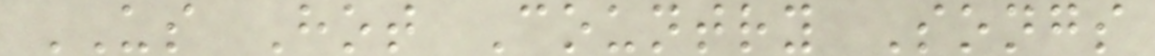US Hot Country Songs
